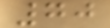70
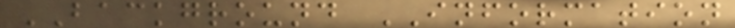BACKGROUND INFORMATION
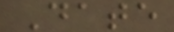Date
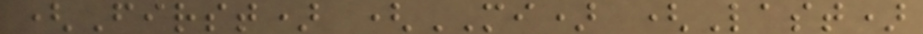(First) (MI) (Last)
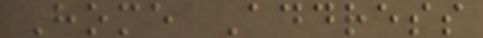Home Address
